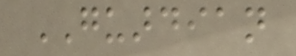GUARDIAN
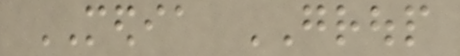MEDIA GROUP
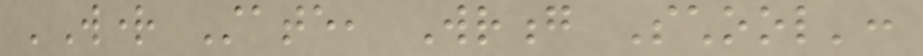'Wright State, Wrong School':
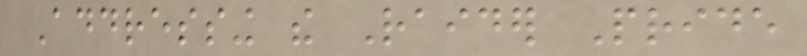Addressing the Raider Pride
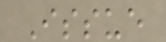Issue
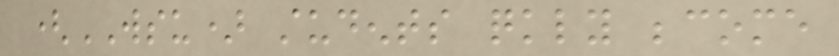(WSU) students quickly become
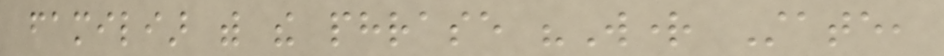familiar with the phrase "Wright State,
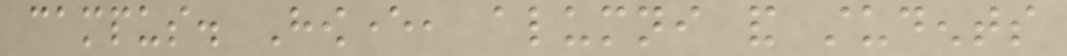campus. However, alumni and students
